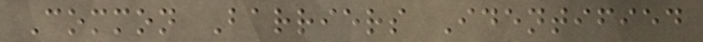Common Barriers Identified
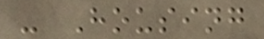- Housing
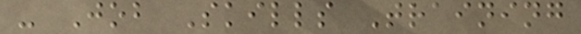- Job Skills Training
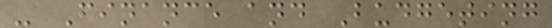- Finance and Budgeting
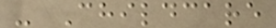- Childcare
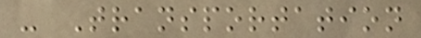- Transportation
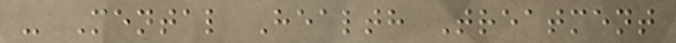- Mental Health Treatment
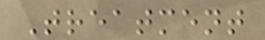Treatment
